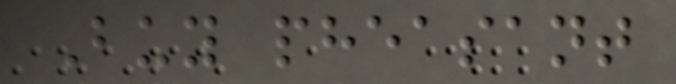Buy pheasant
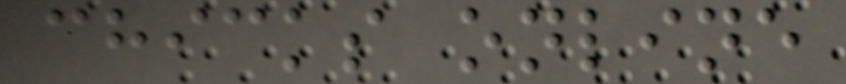chicks online
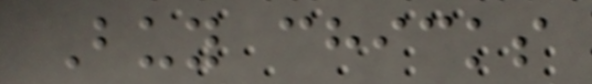Buy chicks
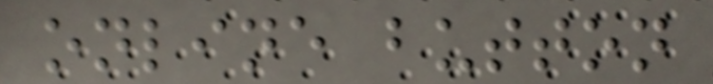online button
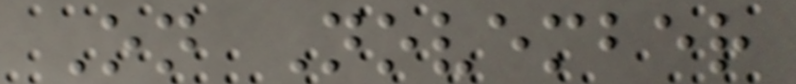On November
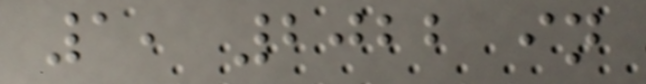1, 2022 in
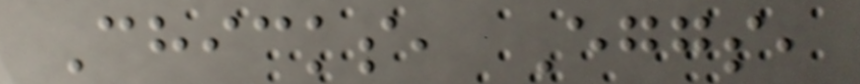Chicks, Eggs,
